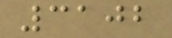3102
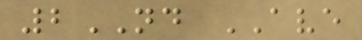2ND AVE
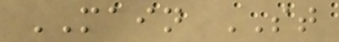MAIN ST
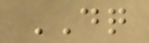DQ
